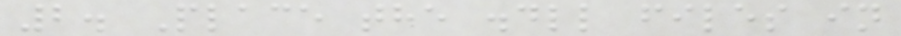2. Place the .dll files in
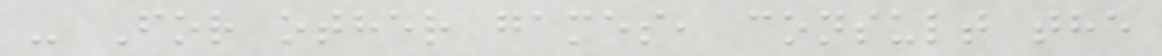- For other games, consult the
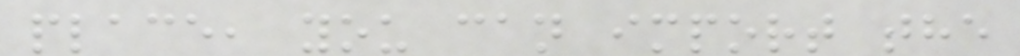place, you can import the
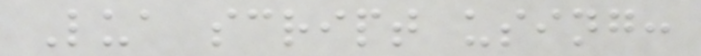Lua script using:
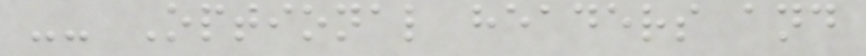-- Optional headers and
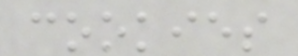cookies
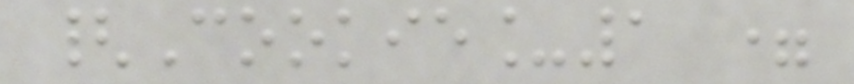{Cookie_1 =
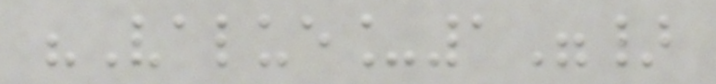"Value_1"}
